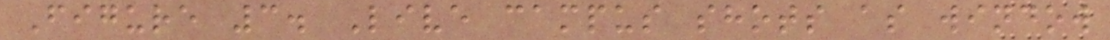Figure 3. Live campus shots as window
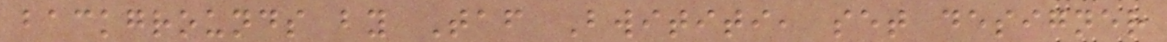backgrounds by Taf Bwititi, set designer
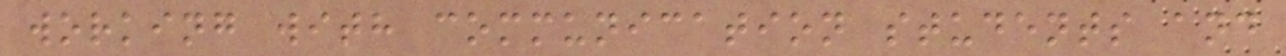working with communication students and
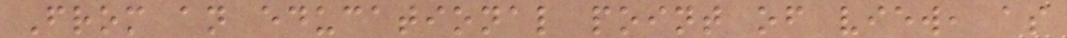From an educational point of view, as
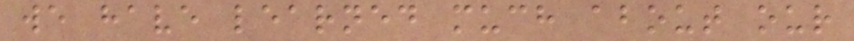we have learned much about our
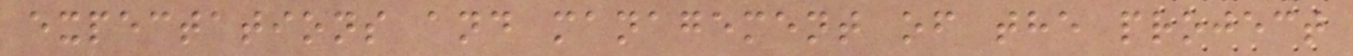expectations and management of the project
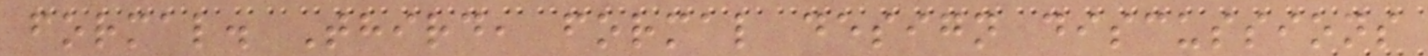formal. Third, formal design discussions
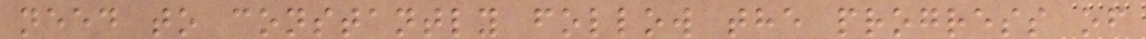need to constantly follow the progress of
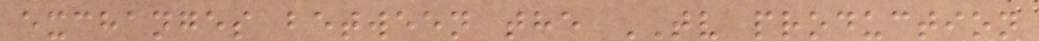exchanges between the TV production
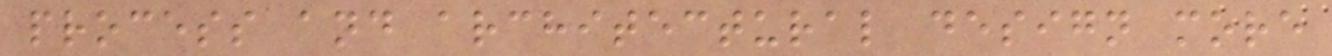process and architectural design more
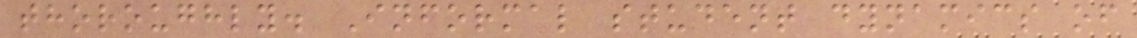thoroughly. Informal student dynamics of
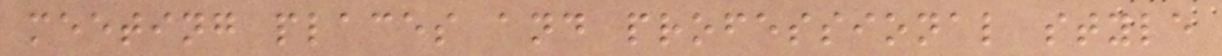meeting places and professional style
